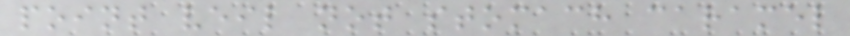point veil not stomach caramel
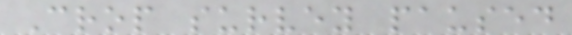Crop survey paused
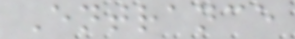Entrance
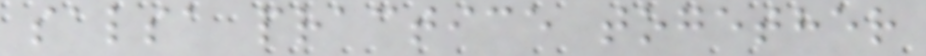salsa practice together
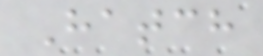Hatch
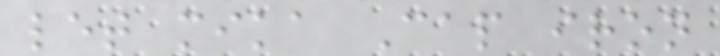let mika Cap iron
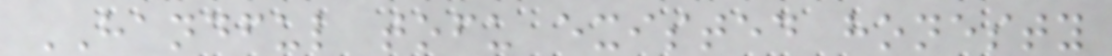HANDFUL tofu existed honesty
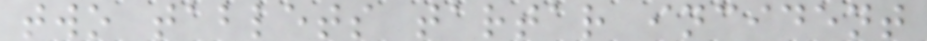two tablets tartar incident
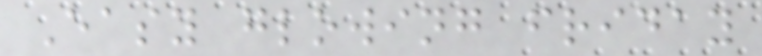Easy glowing friday
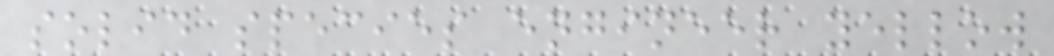solid species engineer yellow
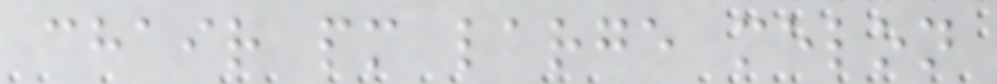chair pm large melon
